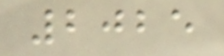2025
